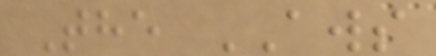The AWS
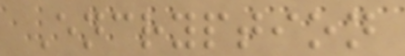Encryption
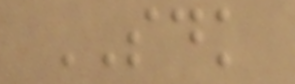SDK
